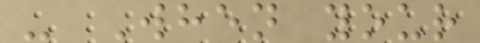- When your
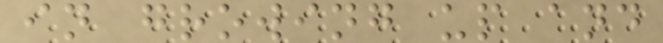in growing up and
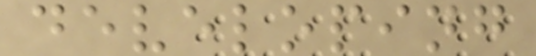developing
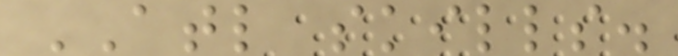ATL skills.
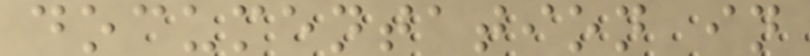documentation in
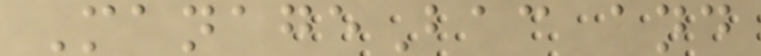ManageBac and
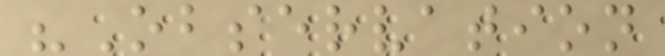"Observation
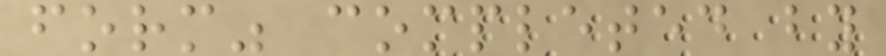form" completed by
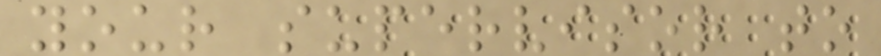your supervisor to
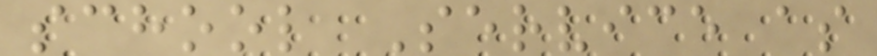school Service as
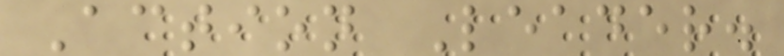Action Leader.
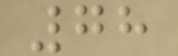78
